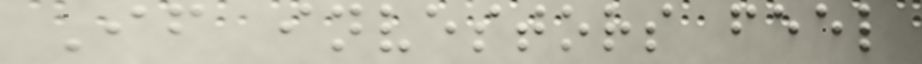If investors feel
